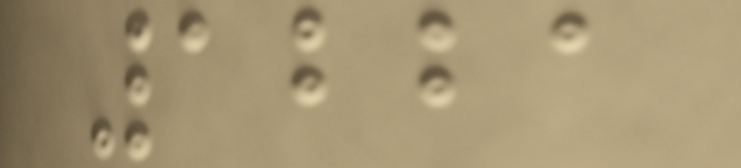1221
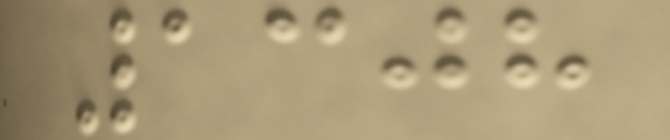1308
